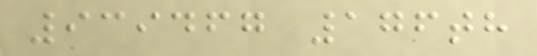939467 176th
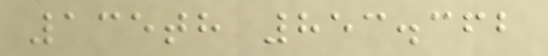135th 853.362
